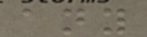any
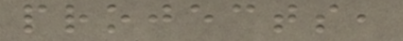projects,
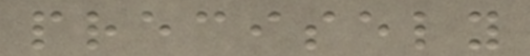precisely
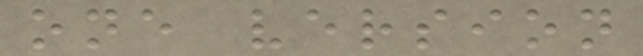one version
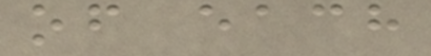of each
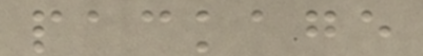package
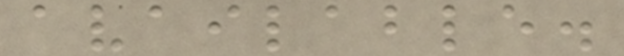available.
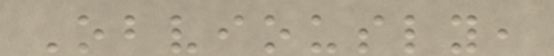Obviously,
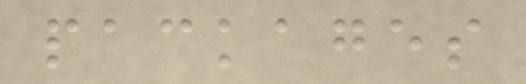packages
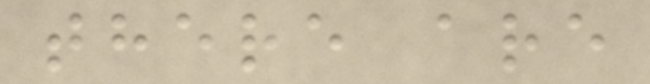there are
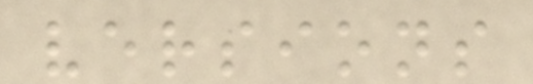versions
